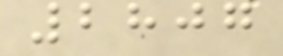2807
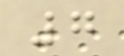7
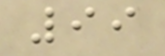99
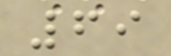69
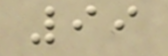99
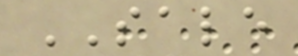SALE
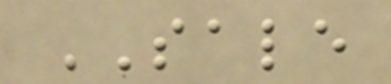SALE
